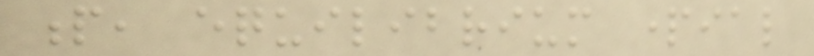p, equilibrium partial
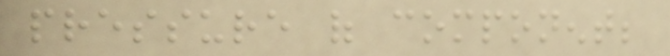pressure of component;
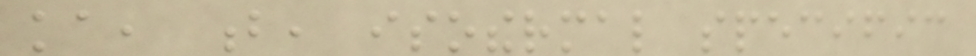ka, b, isothermal specific
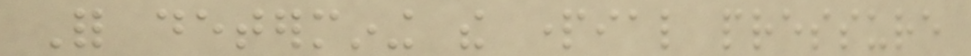For determining the partial pressure
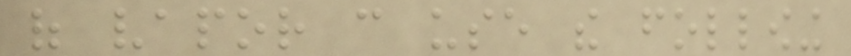of vapor can use the following
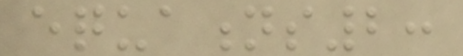equations2:
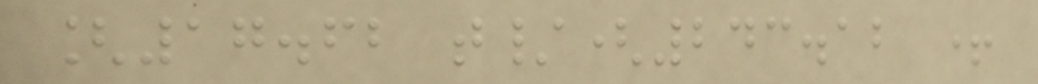[17.62 t/(243.12 +
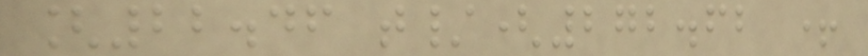[22.46 t/(272.62 +
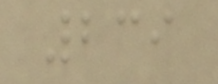239
